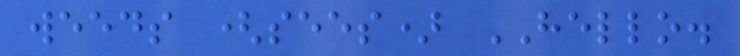weeds (sees) HELLO.
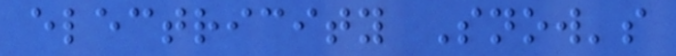electricity Snow's
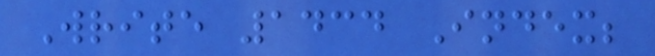Write 1434 Index;
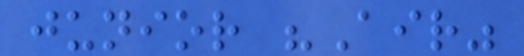junior "Air"
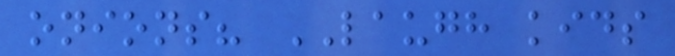onions? LAUGH kids
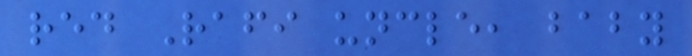red Rafi uncle, baby
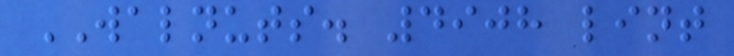WALNUTS. 4908 lint
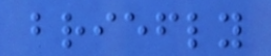briefly
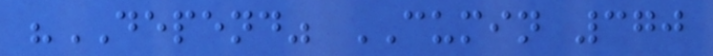"DEPEND" CUMIN 370
